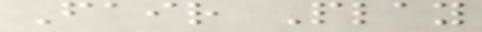Fair Play
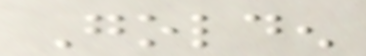Golden
